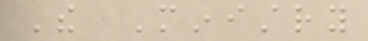The Ministry
